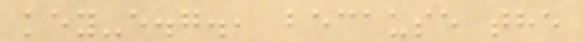key-e.g., because the
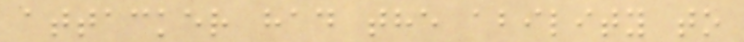attacker had the ability to
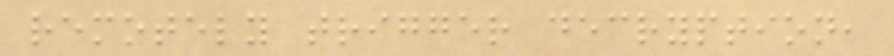remotely trigger decryption,
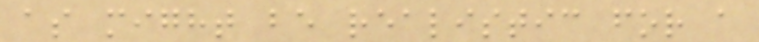as might be realistic for a
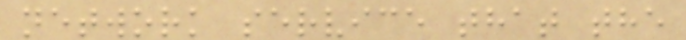network service that the
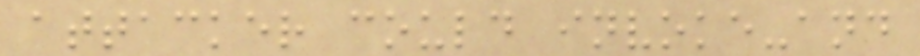attacker could invoke-and
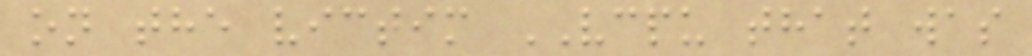on the victim VCPU that was
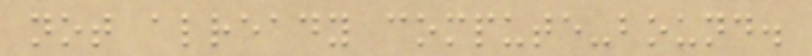not already compute-bound.
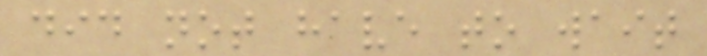did not have to wait
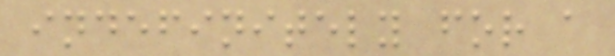indefinitely for a
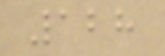128
